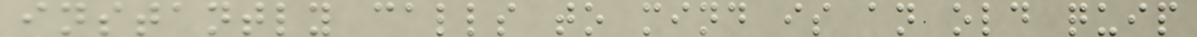instantly calls to mind is an old quip
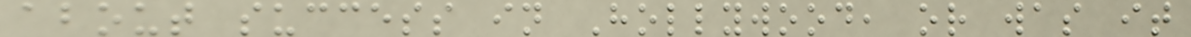about success in Hollywood, or was it
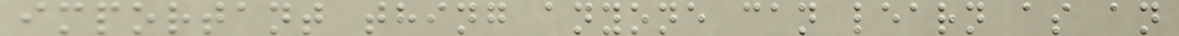important thing anyone can learn as an
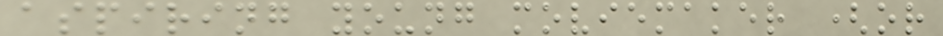aspiring young moviemaker (or
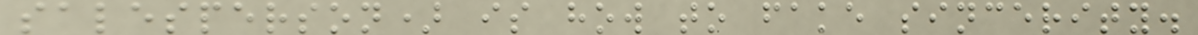salesperson) is how to fake sincerity.
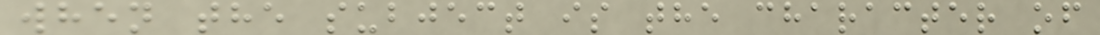when the subject is the character of
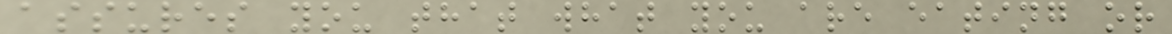assures you that what you are eating or
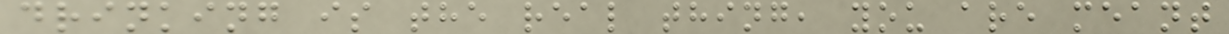drinking is the real thing, you are meant
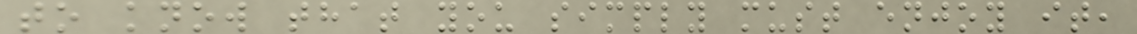to know that you simply must enjoy it,
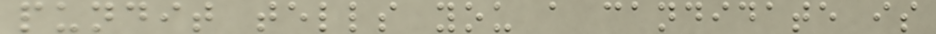pundit tells you a candidate is
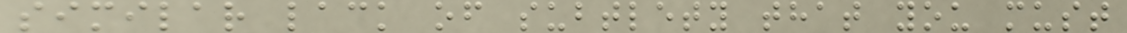similar lack of subtlety that you must
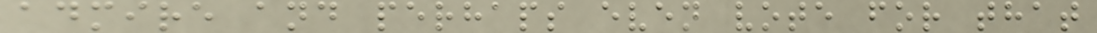admire and perhaps even vote for that
